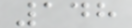148
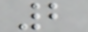2
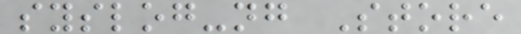syslog-ng Store
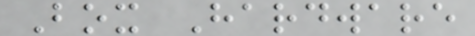Box Hardware
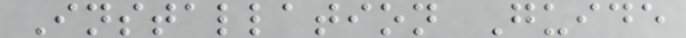Installation Guide
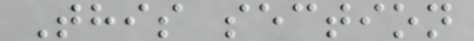This section
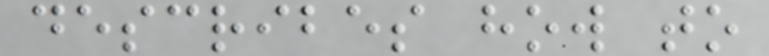describes how to
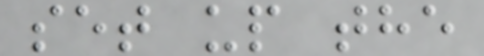set up the
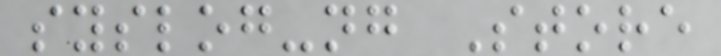syslog-ng Store
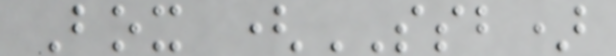Box (SSB)
